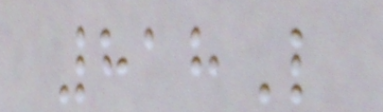818L
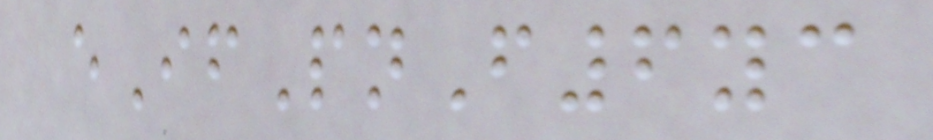eIfPnF6yc
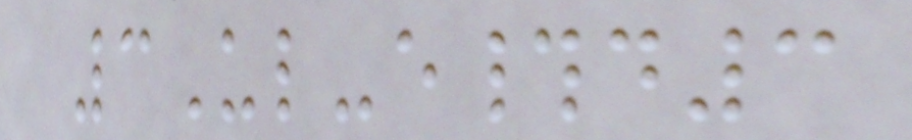3Ul-e#d3
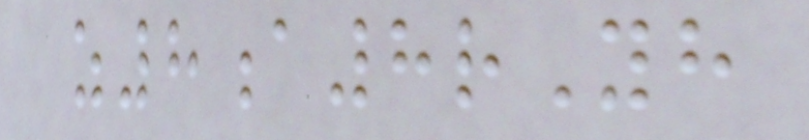z8a8rYh
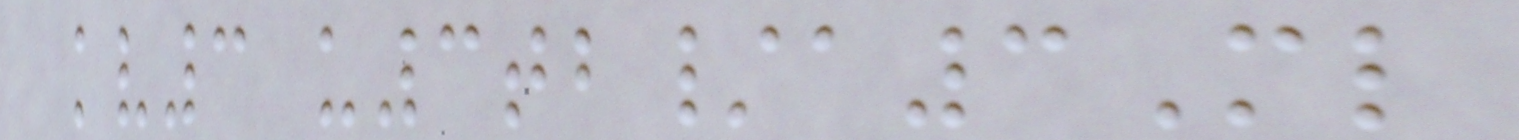kv3 u3tb/a3Ml
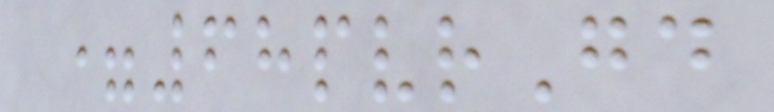=68pvrGd
